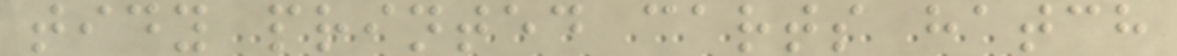tidy printed carts hatch
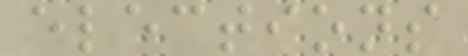elections
